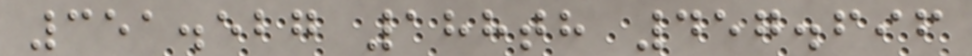351.527 188th 457.696
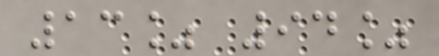13% 94%
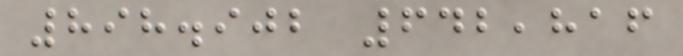898.902 642,816
